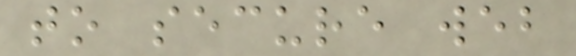to secure web
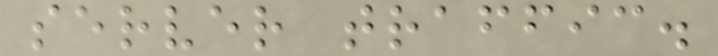server traffic.
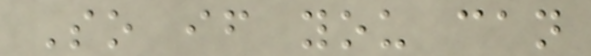So if you can
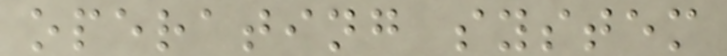operating system
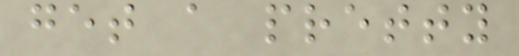get a pretty
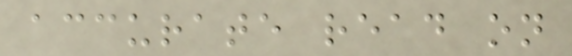accurate read on
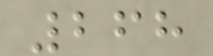268
